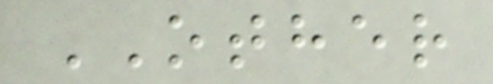OTHER
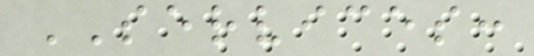SERVICES:
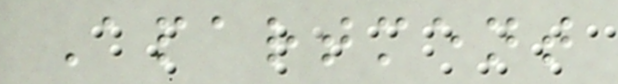Apartment
